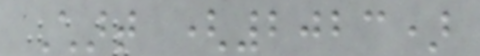Chart (2023)
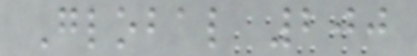Global 200
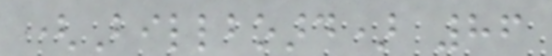(Billboard) 86
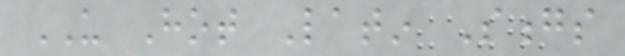US Hot Latin Songs
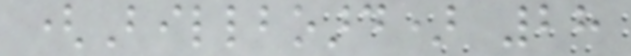(Billboard) 28
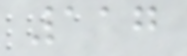117
